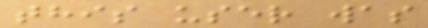this user was
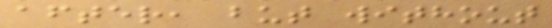after, but without
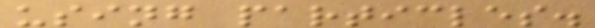using particles.
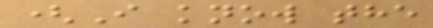(I know the
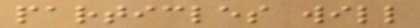particles will
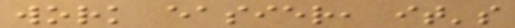work easier, it's
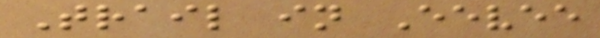Trail in Eevee
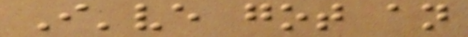I've got an
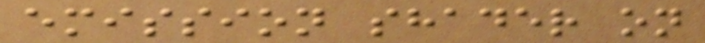emission shader on
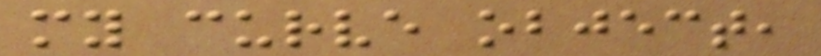my curve object,
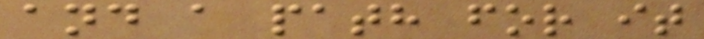and a path for it
